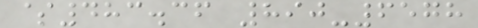$483.36 890-6578
